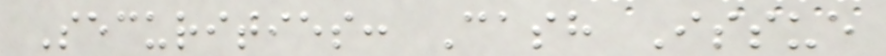Securities: Cash Issue
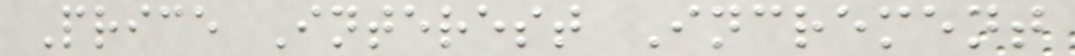Price Interest Increment
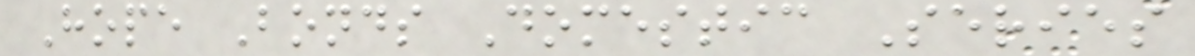Hope Bonds Domestic Series
